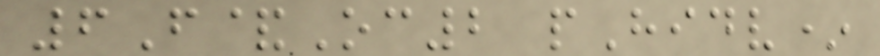6F&Oc2 pHidv*
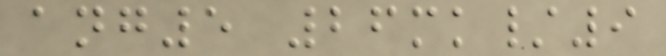ang5 26mk/9
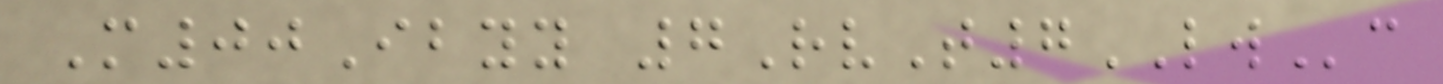M00Ibyy 7RvT7LWc
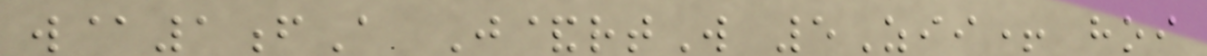w@1fA J&rtW 5Zii+ hoi
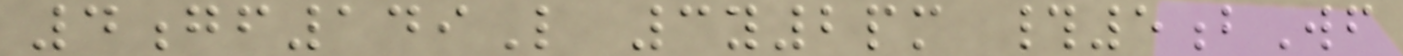4gf149L 3y2pm #5bWf
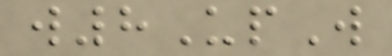w8UpW
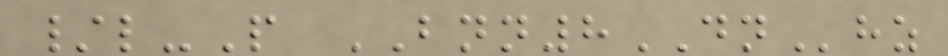/l-P BNN8DNhz
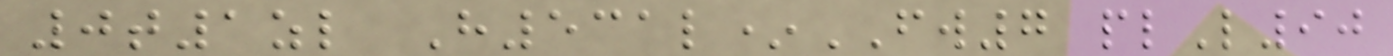0t1zl H531l*FW7 plL90
